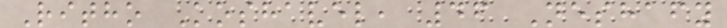Ritho Koshavel, 46 Neshafy
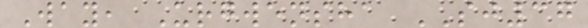Way, Urgwensha SJ37
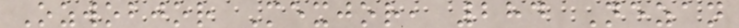Ozwobjor Mexjor, 284 Nezan
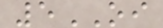5OI
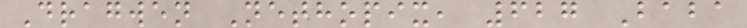Dragwen Nethopix, 627 Baba
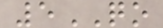5QO
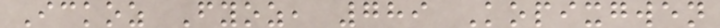Ickoz Fyoz, 789 Kopixgwen
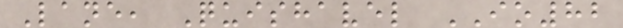Lane, Quishavel IO82
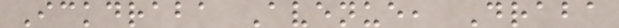Ickdraba Avenue, Draba
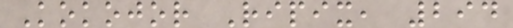Kokojor Ripix, 294
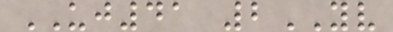UJ41 2YV
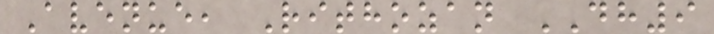Avenue, Rithozan DH9
